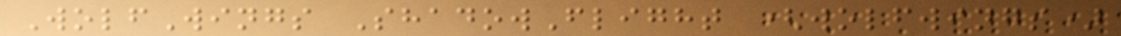WolfWings ShadowFlight (wolfwings)
